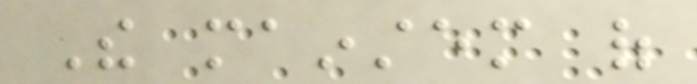The mainstem of
